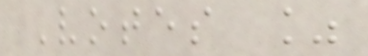Votes %
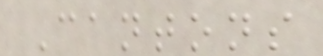Cantons
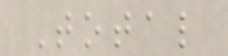Total
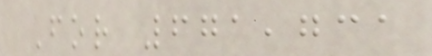For 671,731
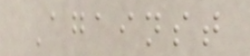Against
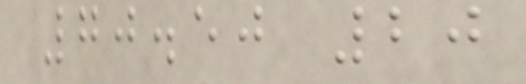70.50 20
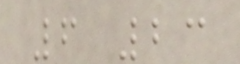6 23
